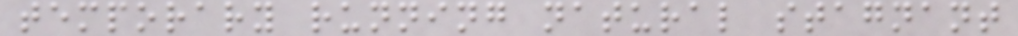temporary running natural stagnant
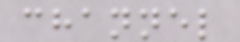channel
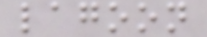lagoon
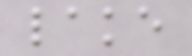lake
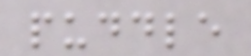puddle
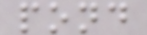pond
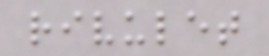rivulet
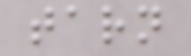tarn
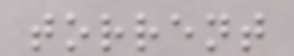torrent
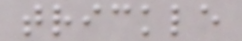trickle
